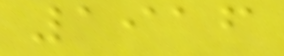1916
